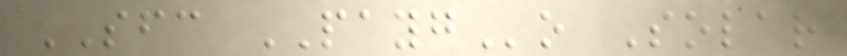SFC PAYGo Solar
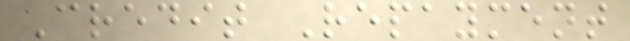Credit Repayment
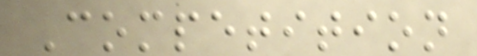Competition
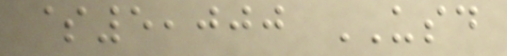$5,000 USD
